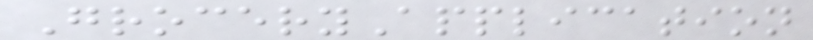GroceryApplication
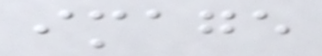image
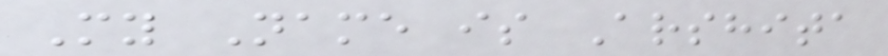My Name is Arshita
